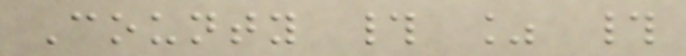County # % #
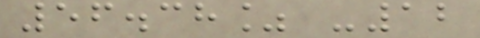56.38% -12
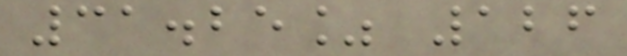31.25% 126
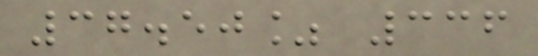37.50% 336
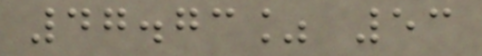47.73% 53
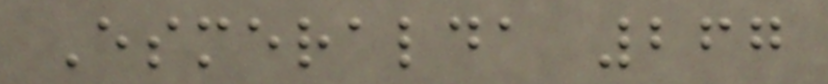Esmeralda 267
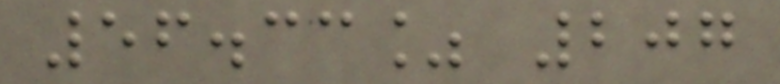56.33% 207
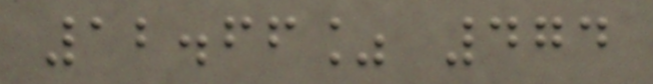12.66% 474
